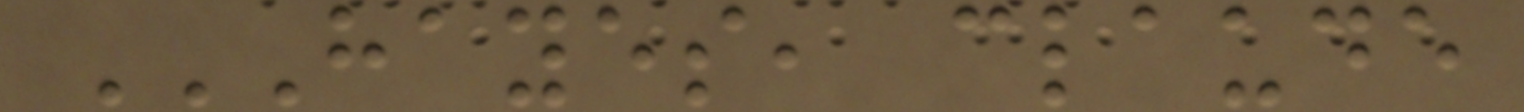HAYES, CLAUDE
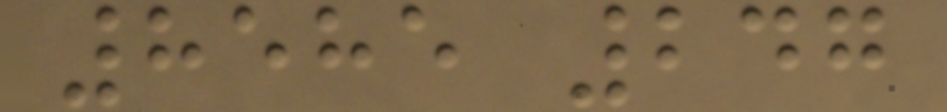8585 247
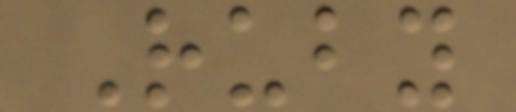Ruby
